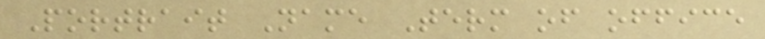Portrait Name Term of office
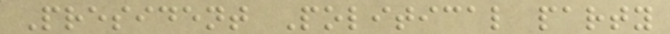President Political party
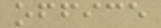office
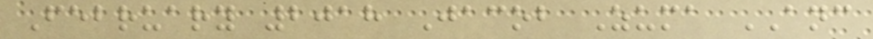February 2018 Jacob Zuma ANC
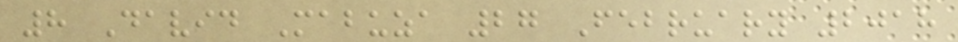8 David Mabuza 27 February 2018
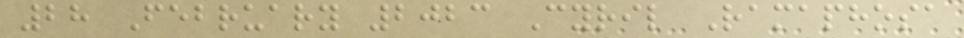28 February 2023 Cyril Ramaphosa
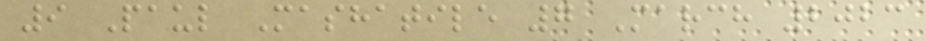9 Paul Mashatile 7 March 2023
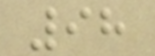98
